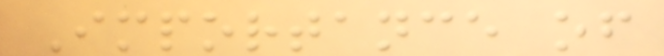Importance of
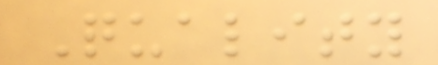Quality
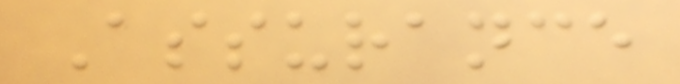Assurance
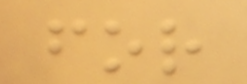for
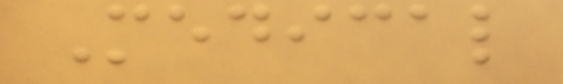Medical
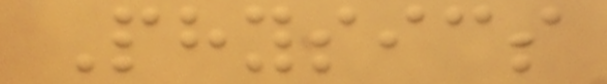Physics
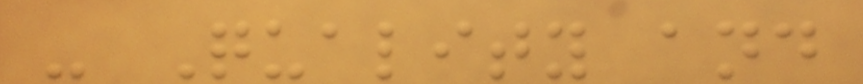- Quality and
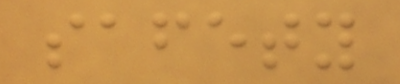safety
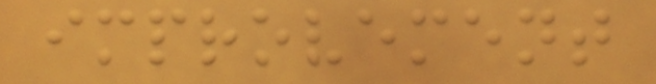improvement
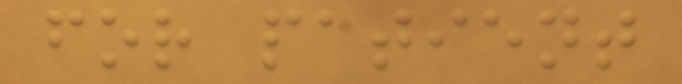for patient
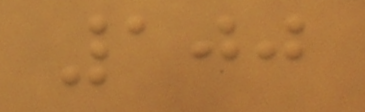100
